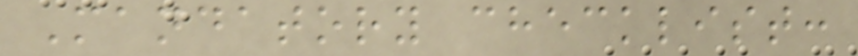Mandatory checklist:
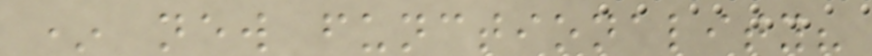* new functionality?
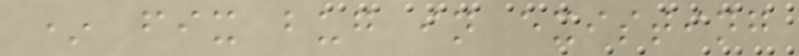* fix bug in existing
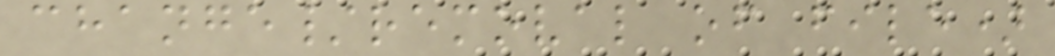change/removal of file)
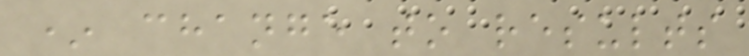* change to results
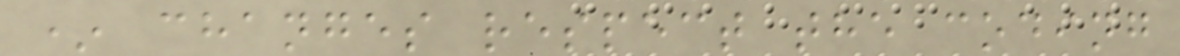* changes respect the coding
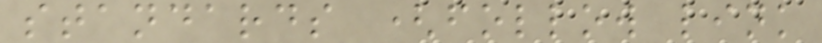standards (follow link
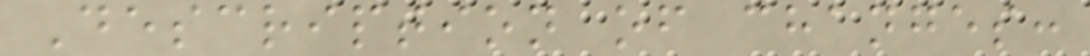Description of changes:
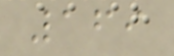169
